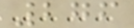276
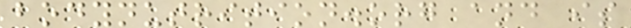bodynutrition.org and is
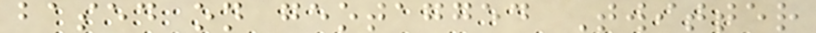based on geotagged Twitter
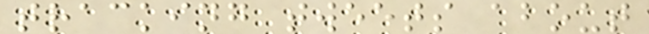tracking tweets about
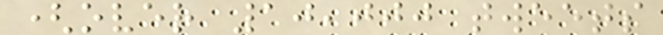(over 10,000 tweets
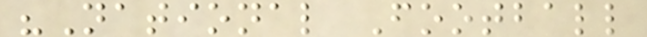"National Football
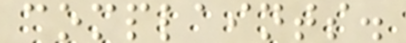complaints.
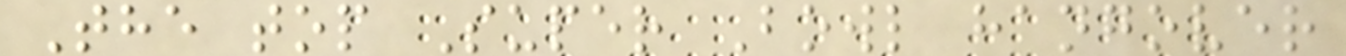The top Super Bowl hangover
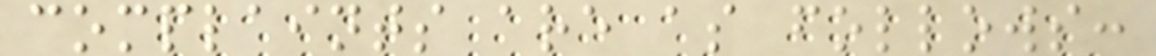complaints are as follows:
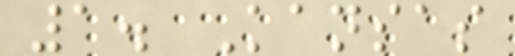1. Kansas
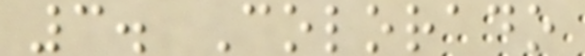3. Colorado
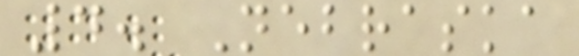4. Nebraska
